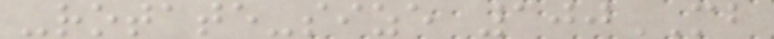-rotate-size 100MB
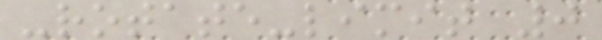-rotate-limit 0
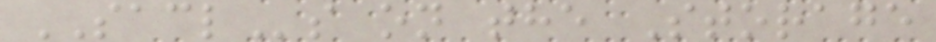SACLs on the Storage
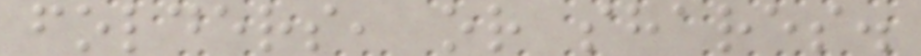folders, or shares.
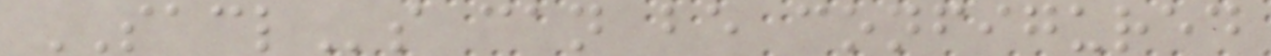SACLs can be configured
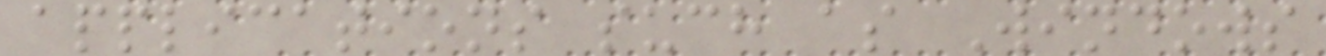applications such as Windows
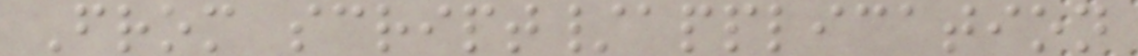From script/application
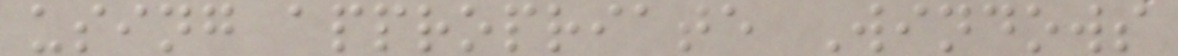using appropriate Windows
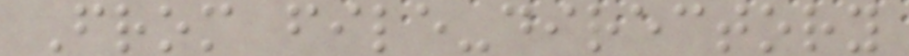From file-directory
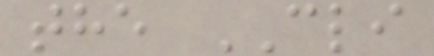the CLI
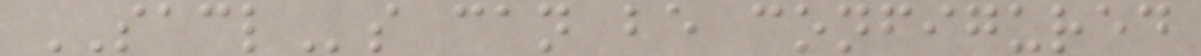SACLs can be configured
